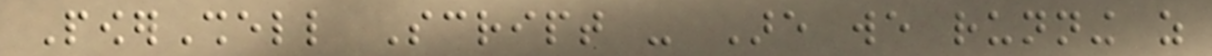PowerShell Script - Are we running as
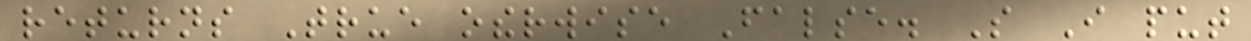returns True otherwise False. So I put
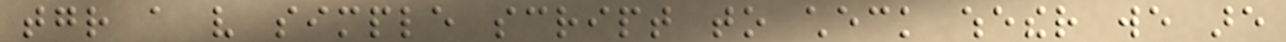together a very simple script to check whether we are
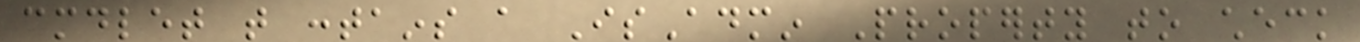cmdlet that contains a IsAdmin Property to check
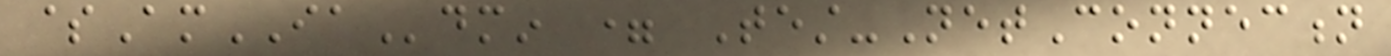$AmIAdmin = Test-NetConnection
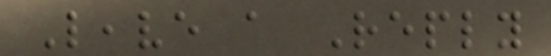Leave a Reply
